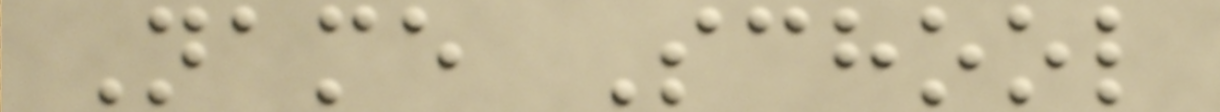Name School
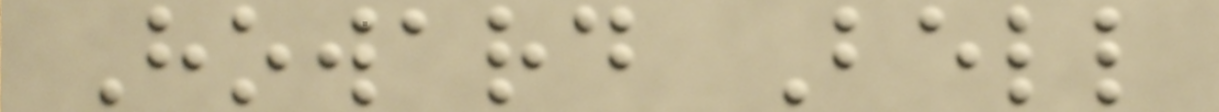Howard Bell
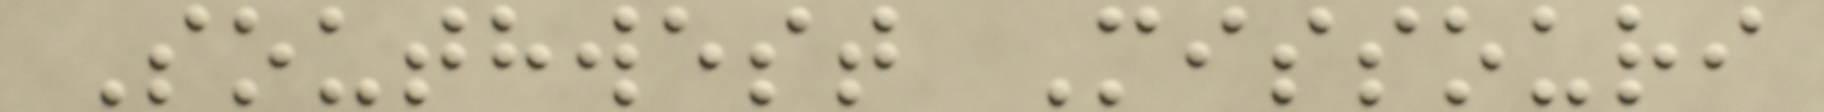Southwest Missouri
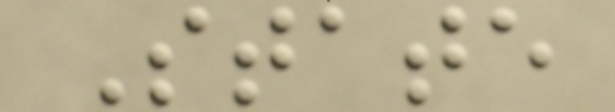State
